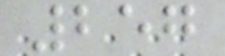257
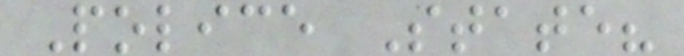Police State?
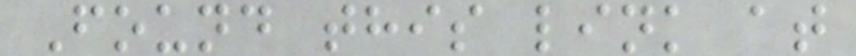Found this link at
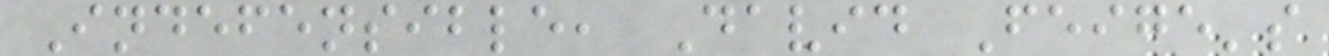Indefensible, David Feige's
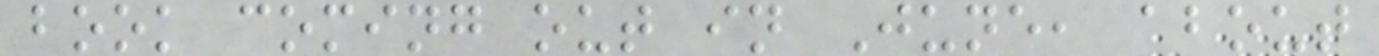book coming out in June, about
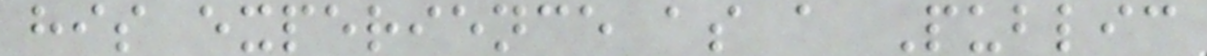his experience as a Public
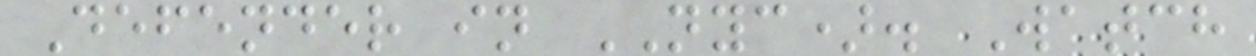Defender in NYC). Watch
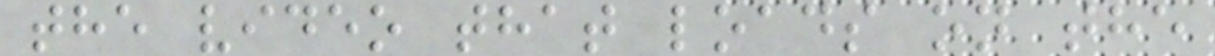the video that loads on the
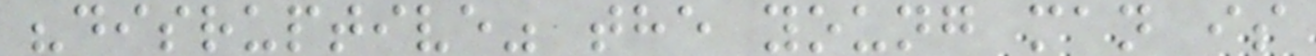"disruptive" the young man is
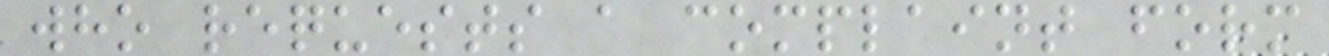who requests a complaint form
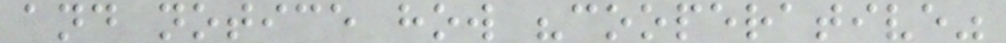and notice how "cooperative"
